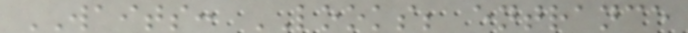WAITS: LOOKS; entrance
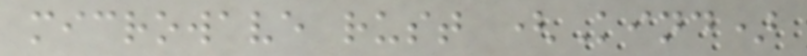microwave rust (Kind)
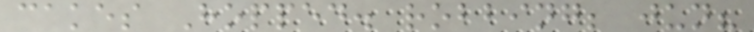cakes Hopped. robbing; jun?
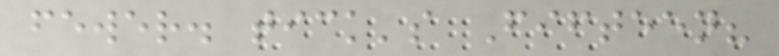fewer. tick's Fifteen?
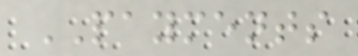PAYMENTS
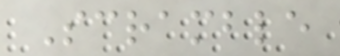Scramble
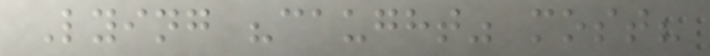Lying "caught" most?
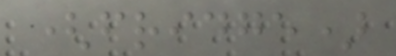(fridge)
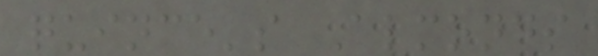quince's Almonds
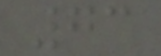73
